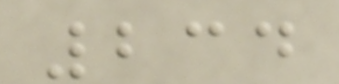234
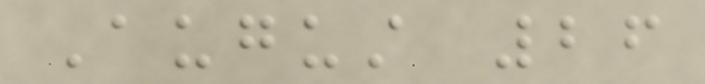August 26
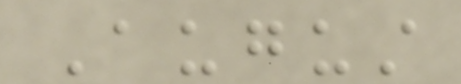August
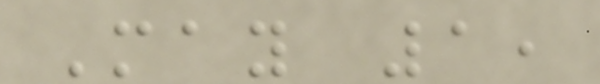May 1,
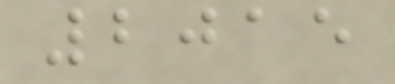2015
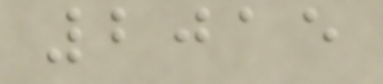2015
